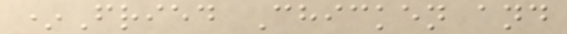*Fried Chicken and
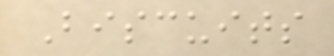Biscuits
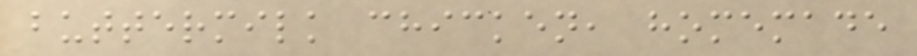buttermilk chicken, homemade
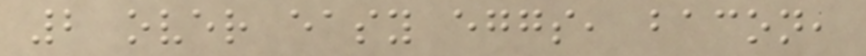2 over easy eggs, bacon,
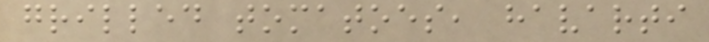grilled tomatoes, havarti
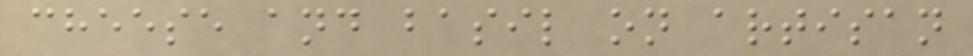cheese and basil on artisan
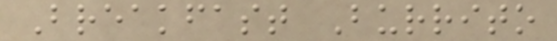Breakfast Burrito
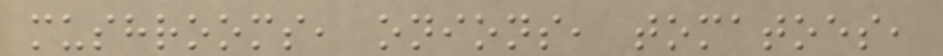mushrooms, onions, tomatoes,
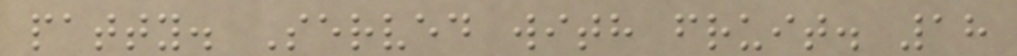patty. Served with fruit. 18
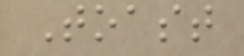Toast
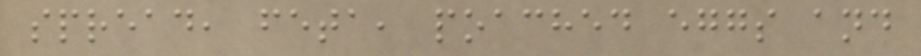spread, feta, poached eggs and
